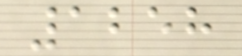1258
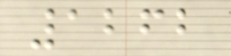1262
